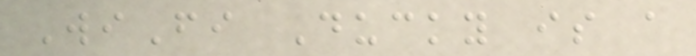WiFi Ducky is a
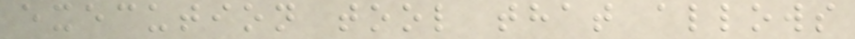execution tool that allows
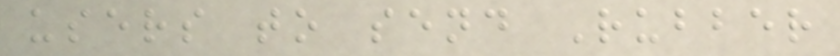users to send Rubber
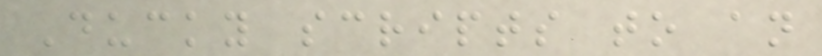Ducky scripts to an
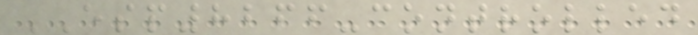ESP8266-controlled
